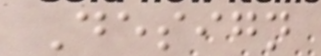Design
